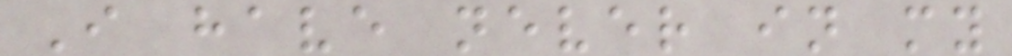I have never in my
